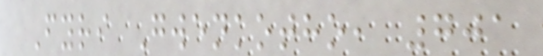Fyri Gwenkotho, 701
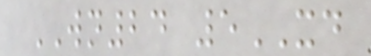WN24 5XD
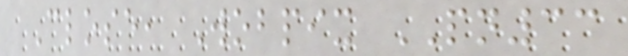Close, Wobpix PN33
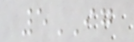5IG
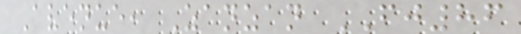Avenue, Zanzan FJ86
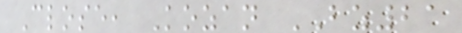Close, Kozan BZ21
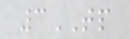3TP
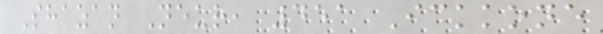Shazan Neur, 451 Ickkone
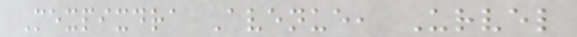Mexpixdra Avenue, Urvel
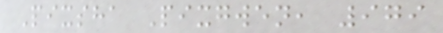Pixsha Pixgwen, 979
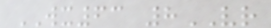WX63 8VR
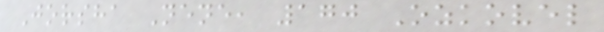Jorsha Nene, 170 Ozkovel
